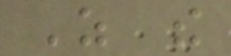As the
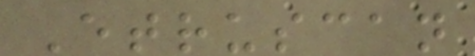Etruscan
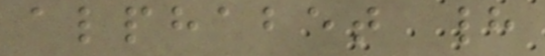alphabet had
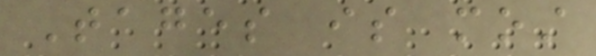Tages is most
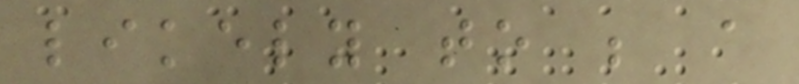likely to be a
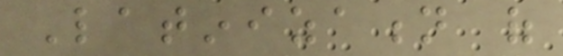Latinization of
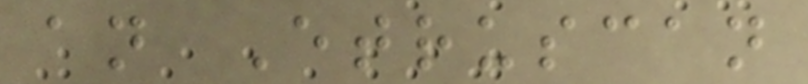an Etruscan
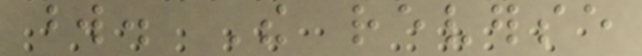word. The reverse
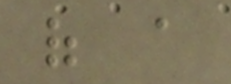of a
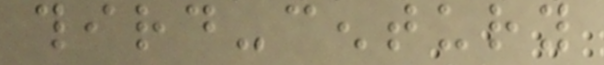third-century
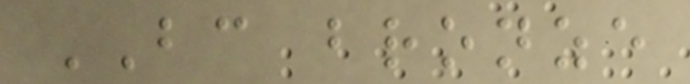BC bronze
